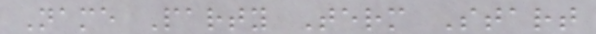Name Party Term Start
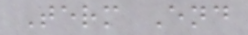Term End
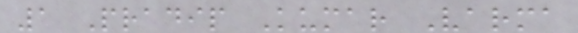1 Pradip Kumar Varma
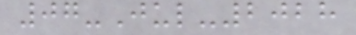07-Jul-2028
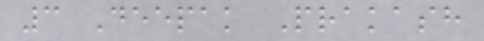3 Deepak Prakash
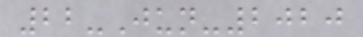22-Jun-2020
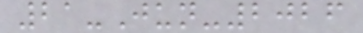21-Jun-2026
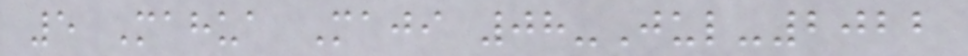5 Mahua Maji 08-Jul-2022
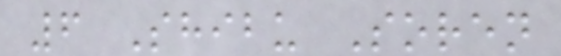6 Shibu Soren
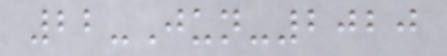22-Jun-2020
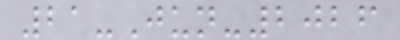21-Jun-2026
